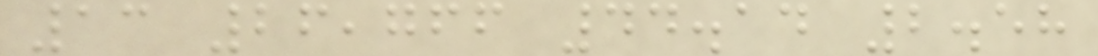13 26,766 44.14 2.58
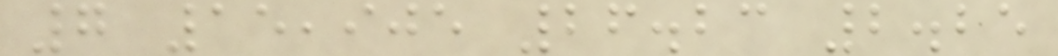7 15,905 26.23 2.25
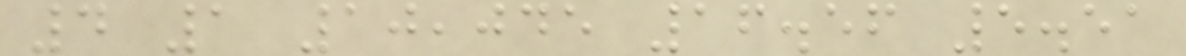4 1 10,045 16.56 5.51
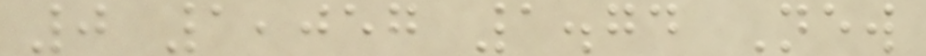0 1,057 1.74 New
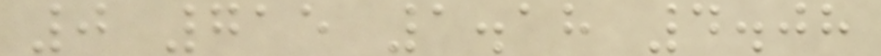0 715 1.18 4.08
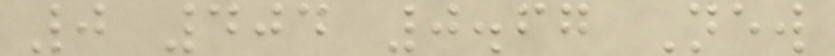0 404 0.67 New
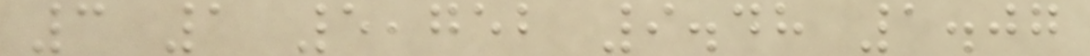3 1 5,752 9.48 1.07
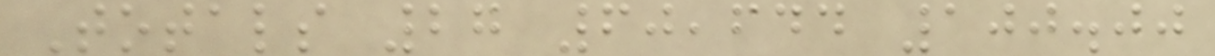Totals 27 60,644 100.00
